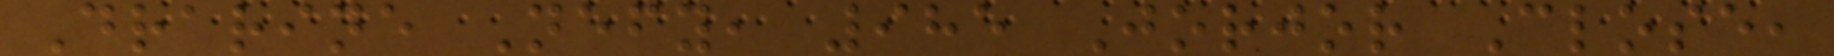Drarine Nefy, 985 Jorjor Close,
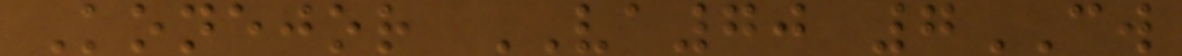Konejor VA70 7CW
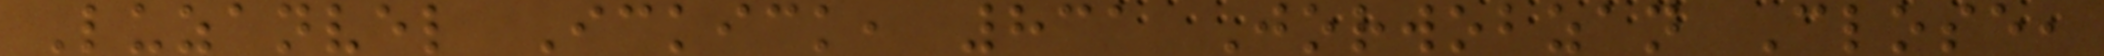Luzanvel Ickick, 831 Jorwobzan Close,
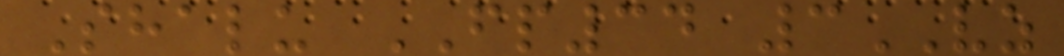Shalu FP34 3VZ
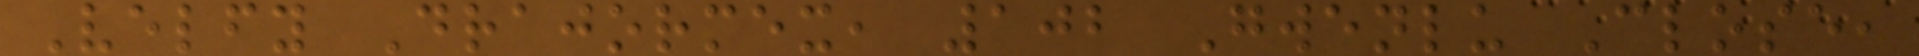Velfy Drajormex, 102 Gwenlu Close,
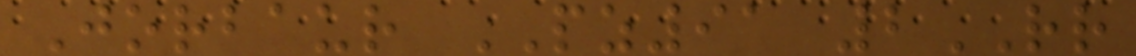Jorbaur PZ91 2RR
